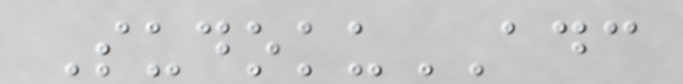SudokuADC
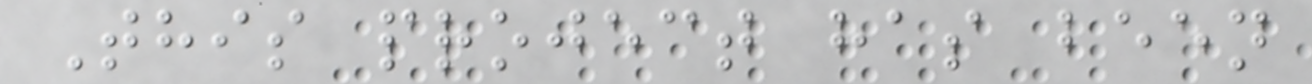This project has been
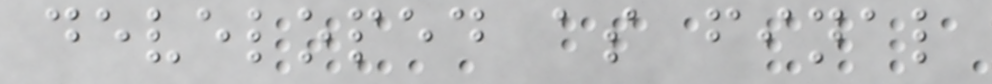developed as final
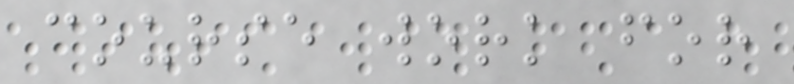course work for
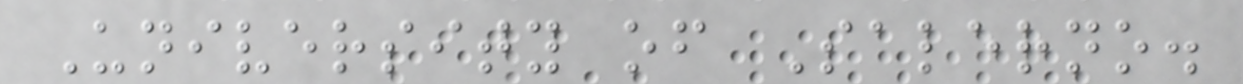University of Salerno.
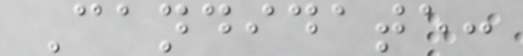Candidate:
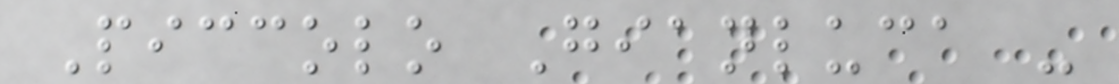Piccolo Gianluca -
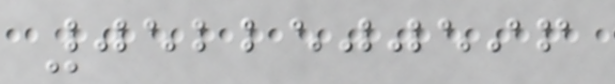0522500596
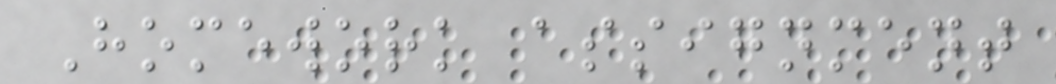Homework assignment
